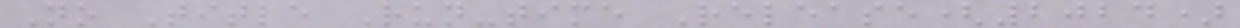No Title Run-time Release(2024)
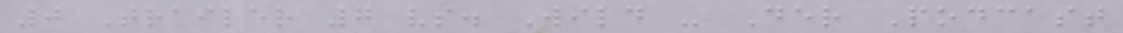0 Trailer 7 vs. Wild - Der Podcast
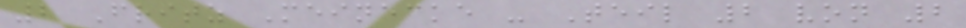2 Fritz Meinecke - Teil 2 von 2
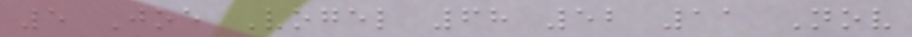5 Joe Vogel 68 52 11 Nov
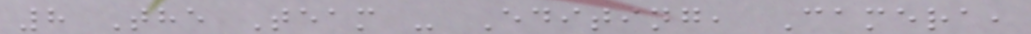8 The Team - Editing, Camera,
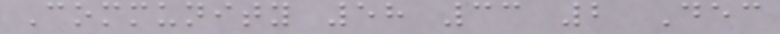Community 58 33 2 Dec
